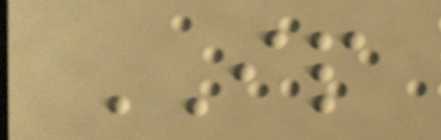IP
